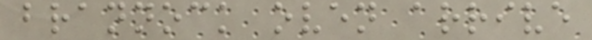brannock oven arrive
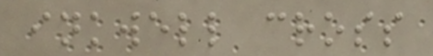inkwell cross
